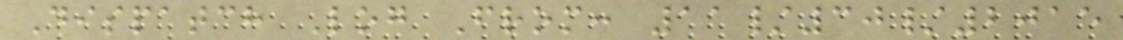Dispatch Log From: 11/30/2015
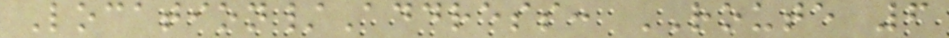Location/Address: ROUTE 6
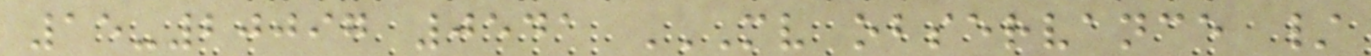15-20097 0541 MV OBSERVANCE /
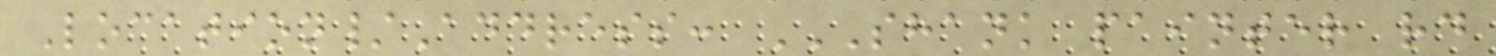Location/Address: SHANK PAINTER RD
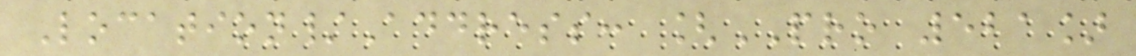Location/Address: [PRO 521]
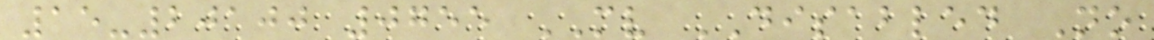15-20100 0755 MV DISABLED No
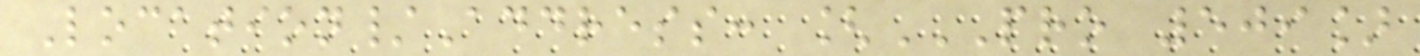Location/Address: [PRO 509]
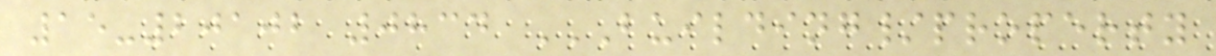15-20102 0834 BUILDING/PROPERTY
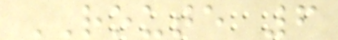ROUTE 6
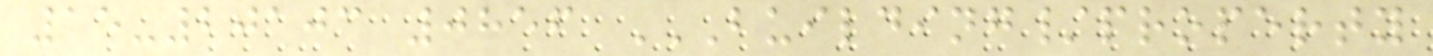15-20103 0856 BUILDING/PROPERTY
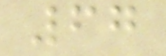67
